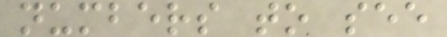numbers to see
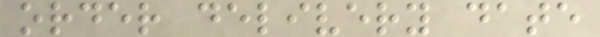order delivery date
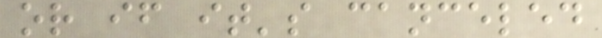or if it's canceled
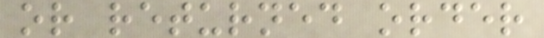or returned order
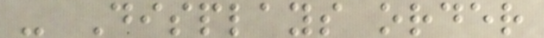- Displays order
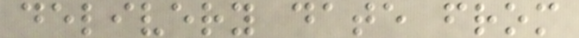delivery date from
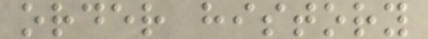order history
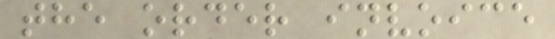the order invoice
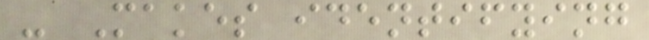- Makes identifying
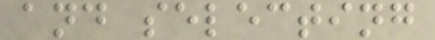and selecting
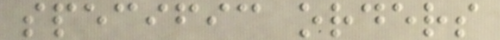specific orders
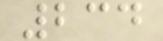234
